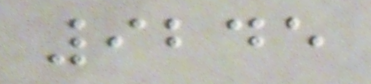9245
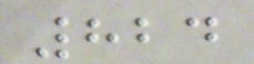824
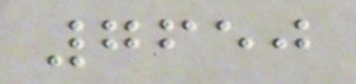7650
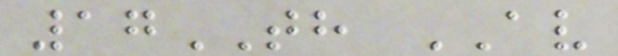17TH AV
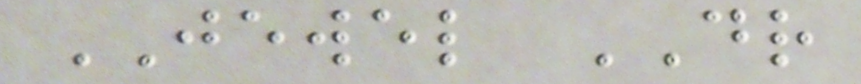JEWEL DR
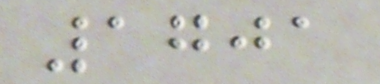1701
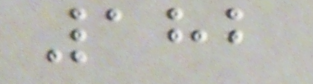182
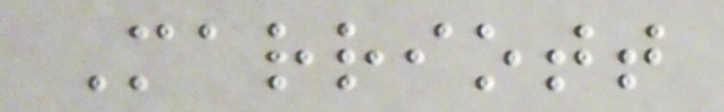Marriott
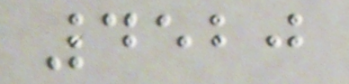4520
